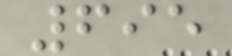695
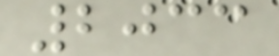2033
